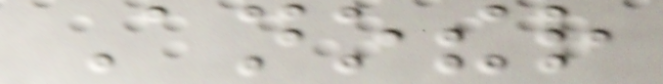Another
